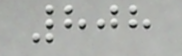808
